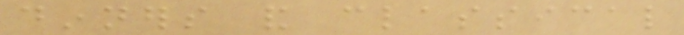dinners and classical
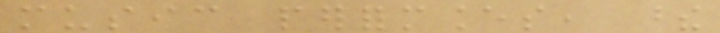music performances, these
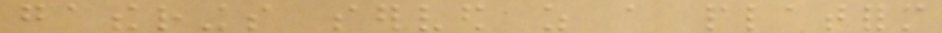gatherings served as a platform
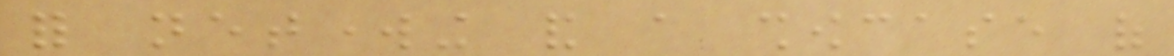for networking and a showcase of
